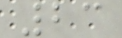23
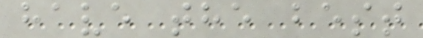have the best
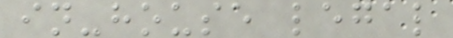in-house legal
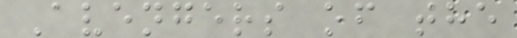Avengers of the
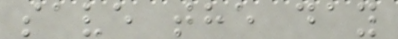save the day
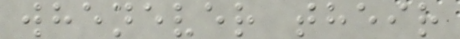whenever their
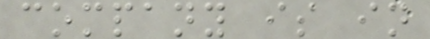company is in
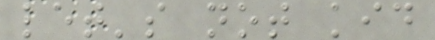let's not kid
